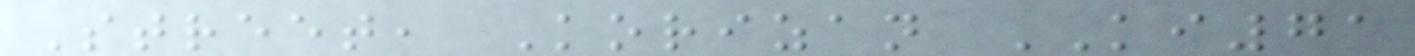Street, Korizan KI71
